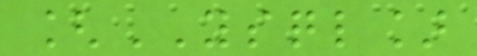[YSQL]
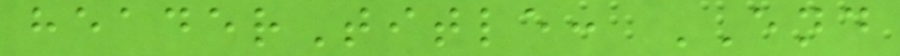headerTitle: END
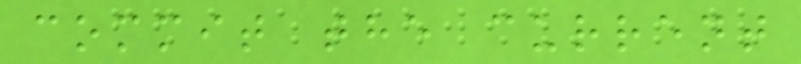commit the current
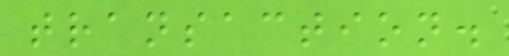transaction.
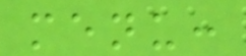menu:
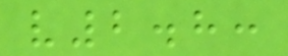v2.8:
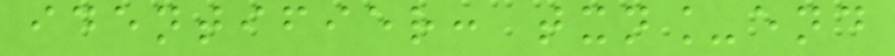identifier: txn_end
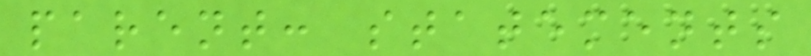parent: statements
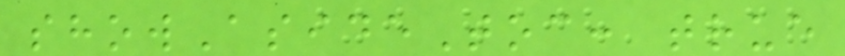showAsideToc: true
